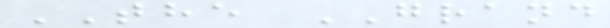THE GRAND
